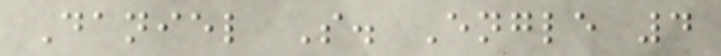Daniel S. Engle 4
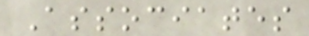Associates
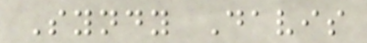Syndy Davis
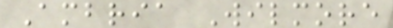Ambria Wilmore
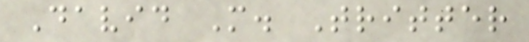David M. Tritter
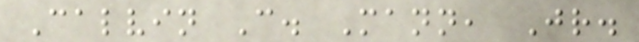Calvin C. Mann, Jr.
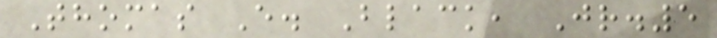Thomas E. Black, Jr.5
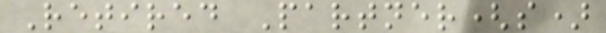Retired Partner(s)
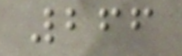266
